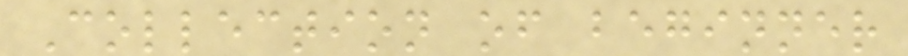Collection of beginner
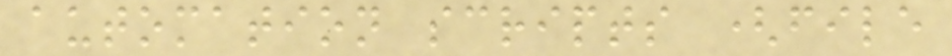automation scripts (file
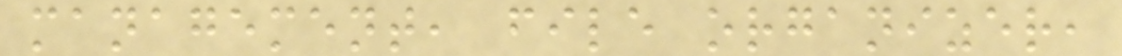management, file organizer,
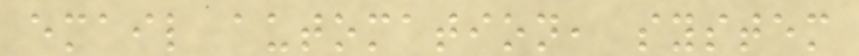email automation, system
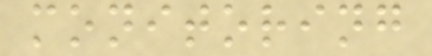monitoring
